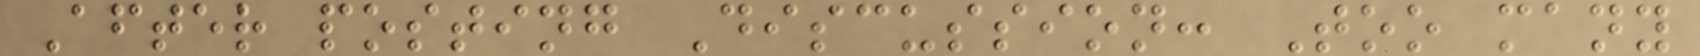After posting Discussion: Too many
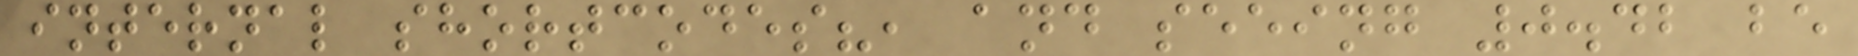internal shortcodes?, and seeing 0.42 be
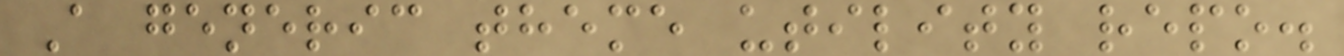A generic theme utility repo.
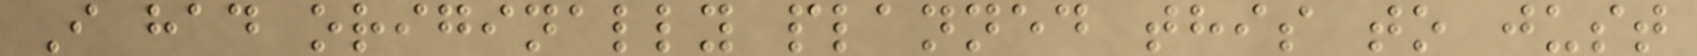I had originally planned this to just
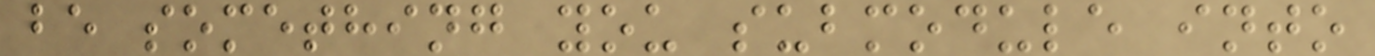be something you submodule into
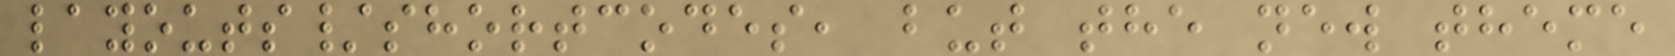layouts/shortcodes, but the new theme
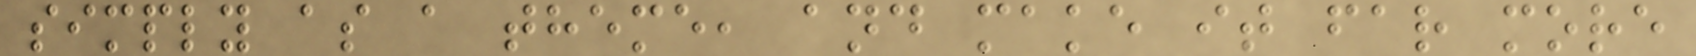simply as a theme, and make it far more
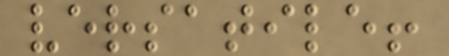versatile!
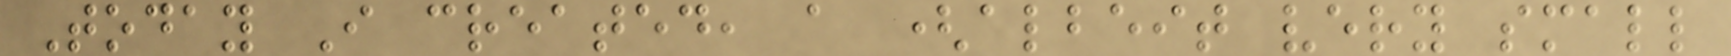Today I created, a (albeit very small
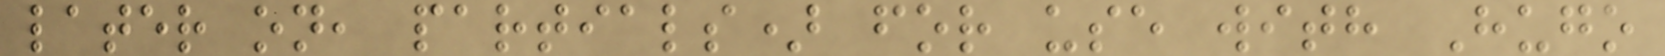later on, partials) for use with Hugo
